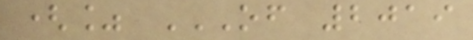(% OF 2019
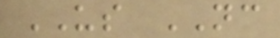US NC
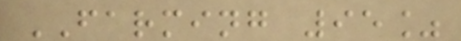FARMING 95%
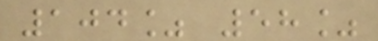104% 58%
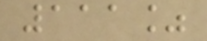111%
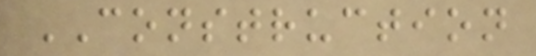CONSTRUCTION
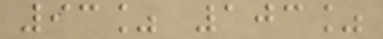93% 103%
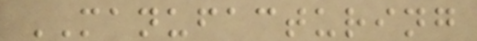MANUFACTURING
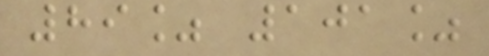89% 101%
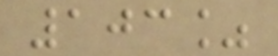103%
